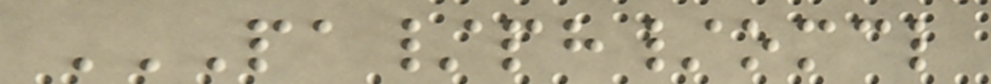PA/PH/OMCL
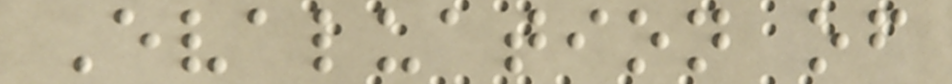Evaluation of
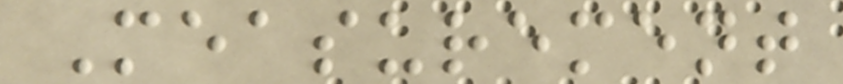Measurement
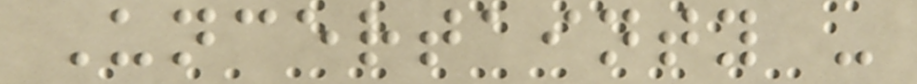Uncertainty -
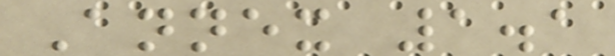Annex 1.1
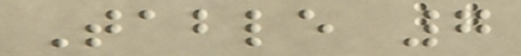Table 7
